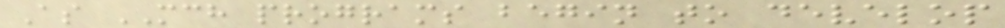As MCH programs begin to develop
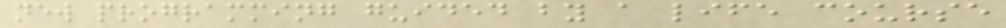new programming guided by a life course
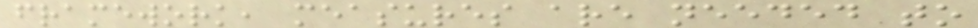framework, measures are needed to
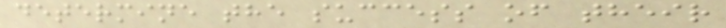determine the success of their
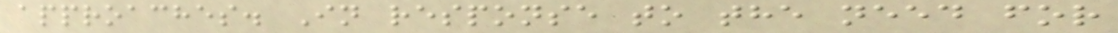approaches. In response to the need for
